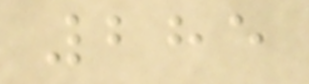285
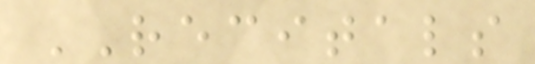RECITALS
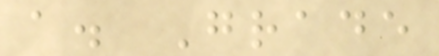a. Grade
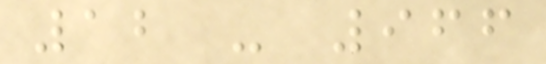12 - 966
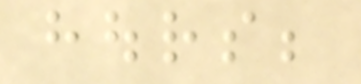hours;
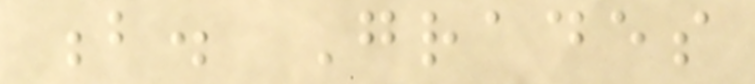b. Grades
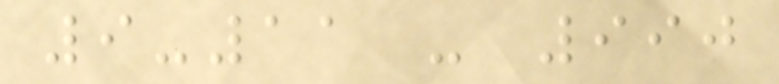9-11 - 990
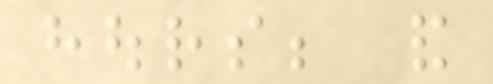hours; and
